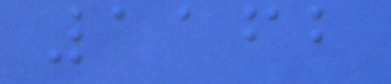1162
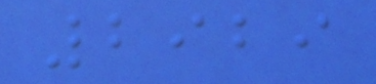2929
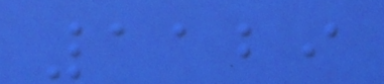1129
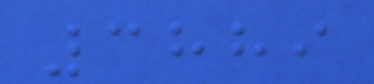3889
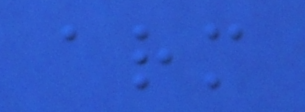arm
